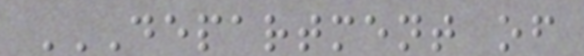DEPARTMENT OF
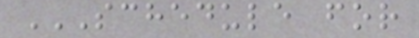SCHEDULE FOR
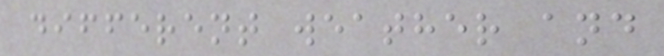different weather and
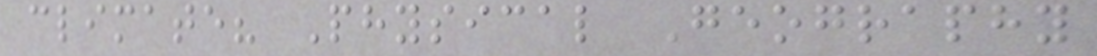climate? Physical Geography
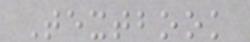Textbook
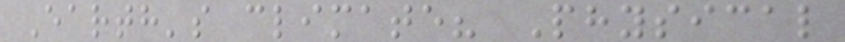Earth's climate? Physical
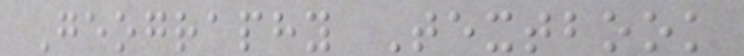Geography Textbook
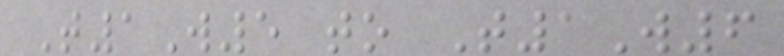T1W5 to T1W6
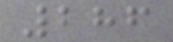286
